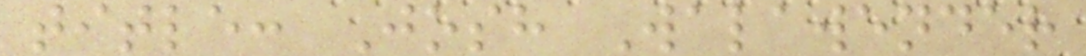title: Josh Walawender
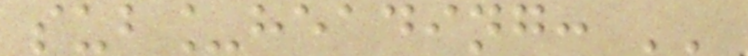sub_heading: ''
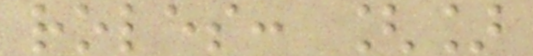roles: []
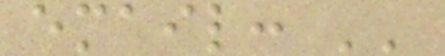email: ''
